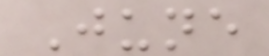June
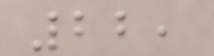22,
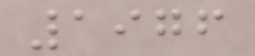1976
